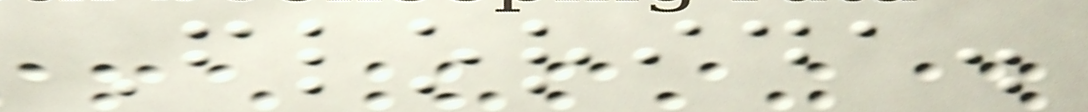Florida.
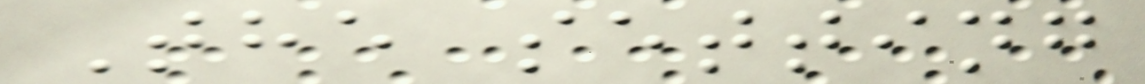The setting
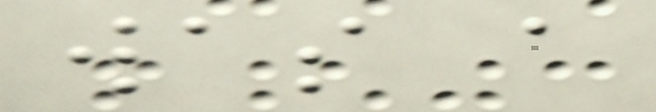was a
